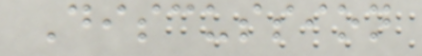Discussion
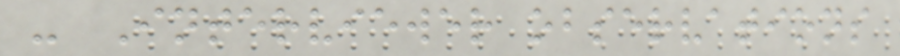- Interviewer observations
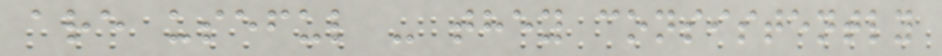are useful - they consistently
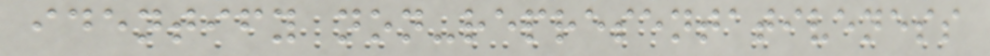identify non-representativeness
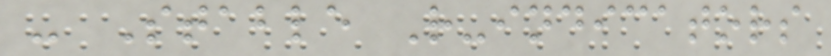- Stable R-indicators
